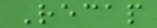Recap
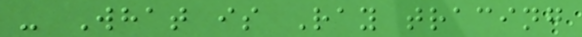- What is Ray tracing
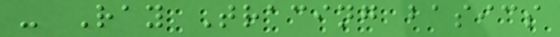- Ray Tracing basics
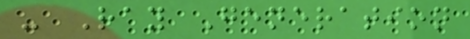- Ray Generation
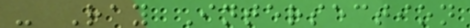- Ray Intersection
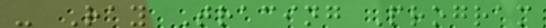- Ray Tracing Program
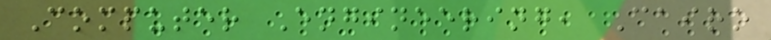Computer Engineering, Cairo
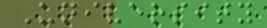University
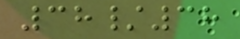38/38
